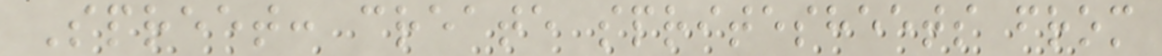Spreet: create spritesheets from
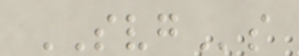SVGs
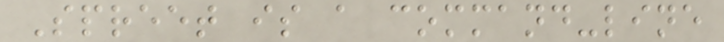Spreet is a command-line
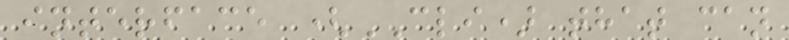interface (CLI) that can
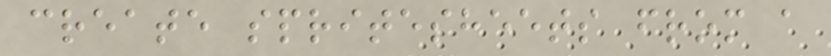create spritesheets from a
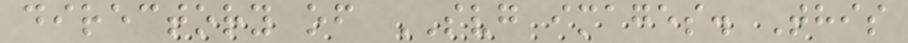directory of SVG images. This
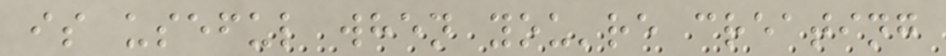is useful when you're creating
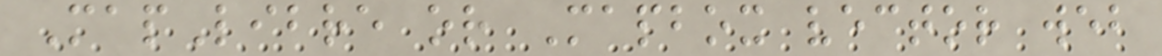MapLibre or Mapbox vector web
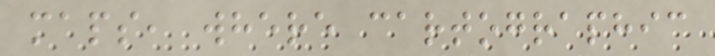maps, where cartographic
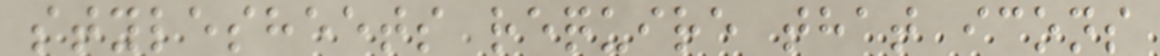stylesheets require that icons
